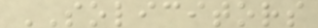SOLICITORS
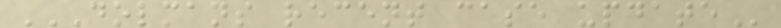DOLMANS RECENT CASE UPDATE
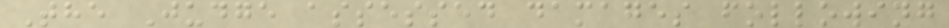The Judge assessed damages following
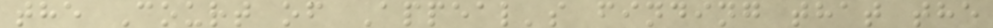the Court of Appeal's finding that the
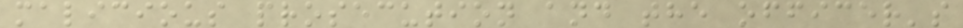malicious prosecution and the officer's
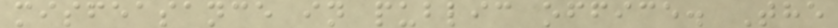misfeasance in public office. The
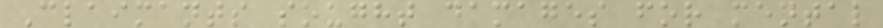Claimants sought damages for mental
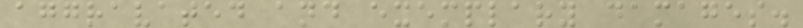aggravated and exemplary damages.
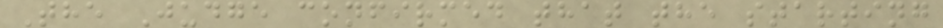The Judge confirmed that the starting
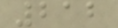212
